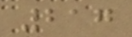217
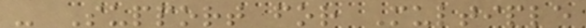- Support for Multiple
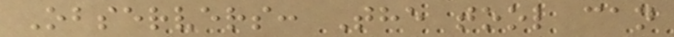Observers: The tool can
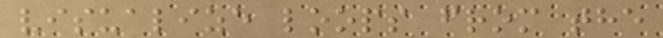visualize loops from the
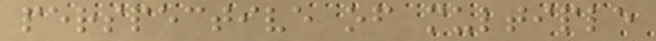perspective of multiple
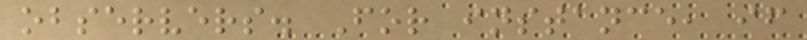observers. For instance, if
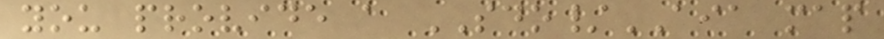you provide a SDO/AIA map
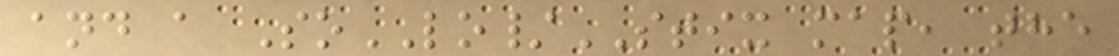and a SoLO/STIX map, the
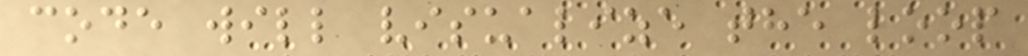code will visualize the loop
